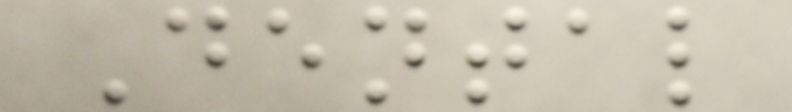Dental
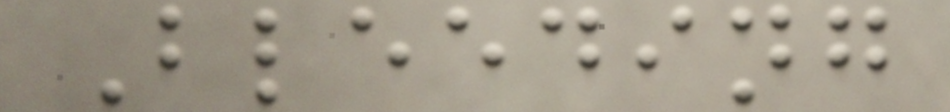Bleeding
